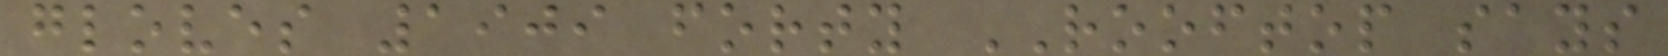gloves 1909 forty ROOFTOP says
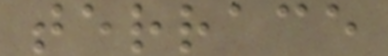terrace
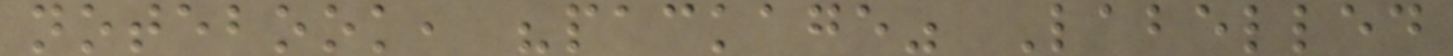notebook, "package" Labelled
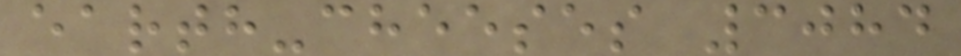earth-cheeses 3084
